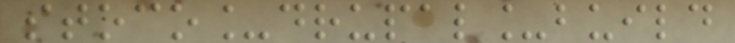stoco_drupal_build
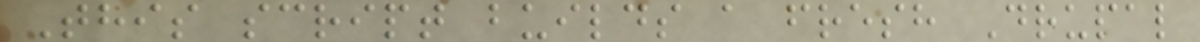This script builds a fresh Drupal
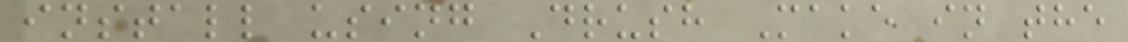install using Drush Make in the
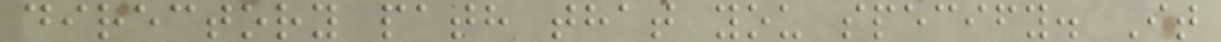directory path that you specify. It
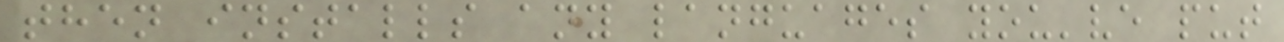then installs any languages you've put
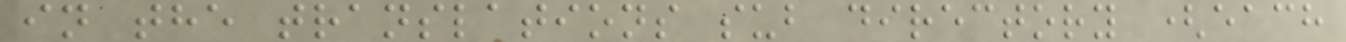in the translations sub directory (each
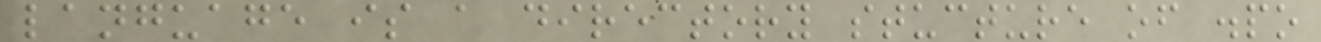language is a directory stucture of .po
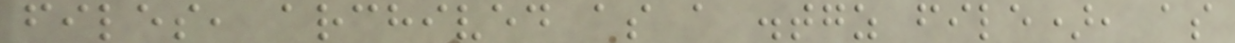files, archived as a .tgz file), as
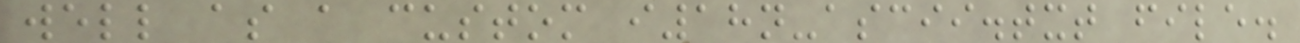well as a custom i18n-ascii.txt file.
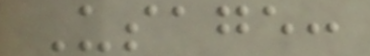Usage:
